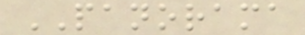PANORAMA
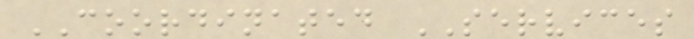COORDINATED SERVICES
